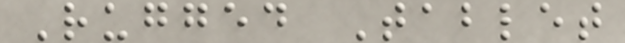Rugged Tablet
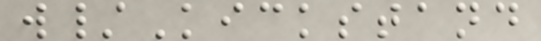w/Kickstand
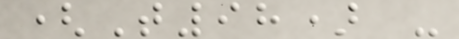(T98) -
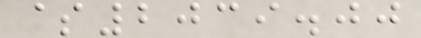$2039.00
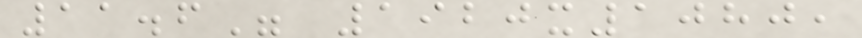11.6" 1920x1080,
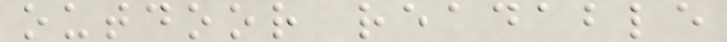outdoor readable
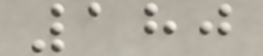180
